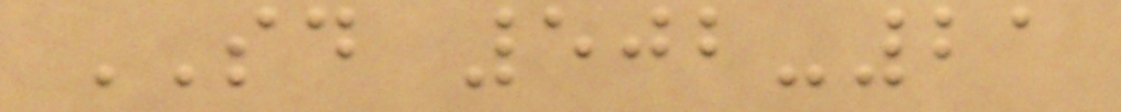SD 502-21
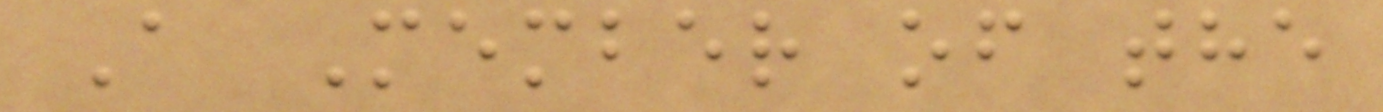A Member of the
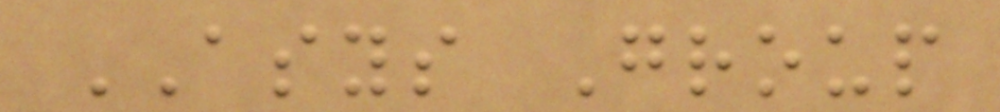ASYS Group
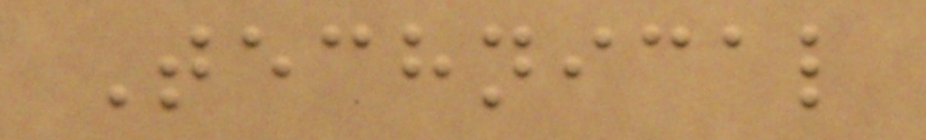Technical
